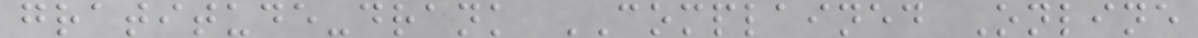gratitude-drank COMPLAINED Online
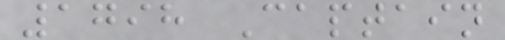1798 Captain
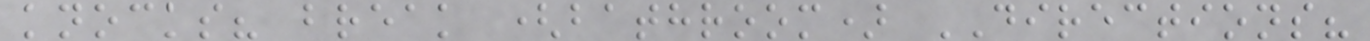knocks? break (bathroom) DIRECTIONS?
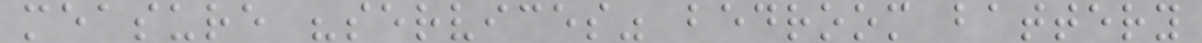measure "services" bedroom battery
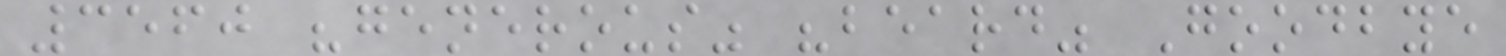3560 "generous" "beard" Goodbye
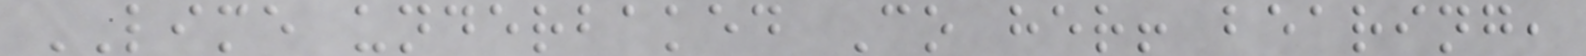LIME underbaked Co her! bearing,
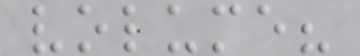volume?
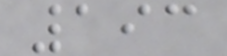193
